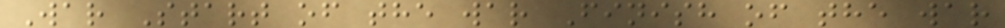War Start of the war Finish of the war
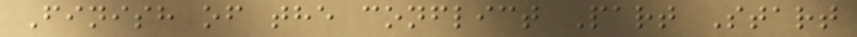Finish of the conflict Part Start
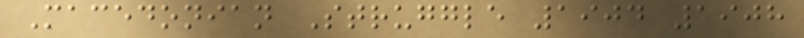Macedonian Struggle 1904 1908
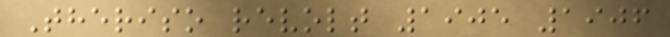Theriso revolt 1905 1906
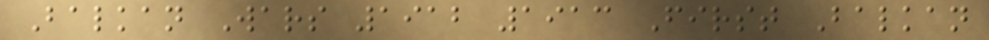Balkan Wars 1912 1913 First Balkan
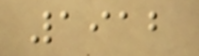1912
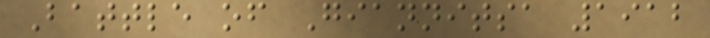Battle of Giannitsa 1912
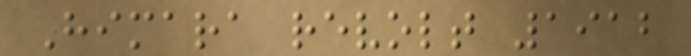Himara revolt 1912
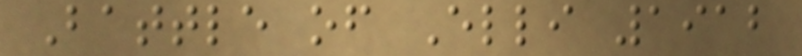Battle of Elli 1912
